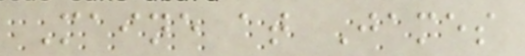Maine at James
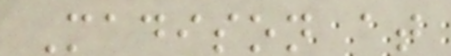Madison at
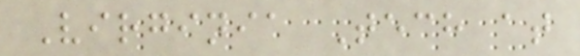Virginia Tech at
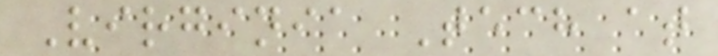Virginia Tech at
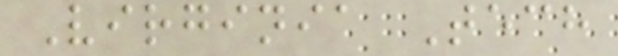Virginia Tech
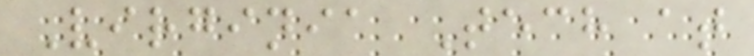Virginia Tech at
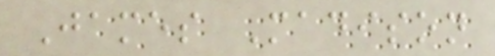James Madison
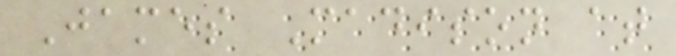James Madison at
